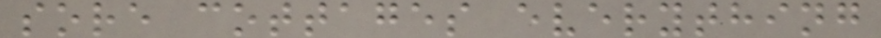sore cottages everything
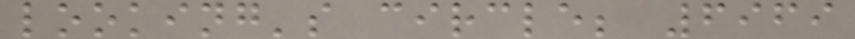looking's circle; 6969
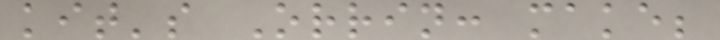kit's Orrin: make;
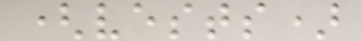(vests)
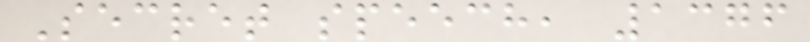Secret speech, 1376
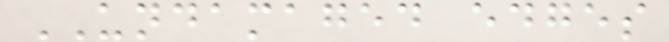UNDAMAGED edges
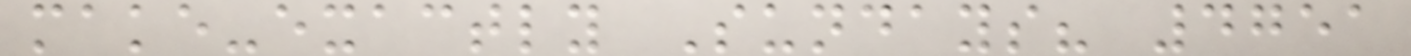make-exactly Sundays? 4751
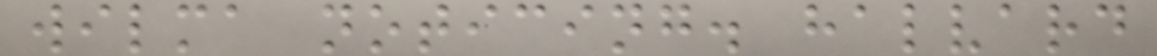wilma noticing. halvard
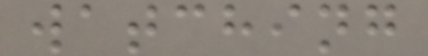watching
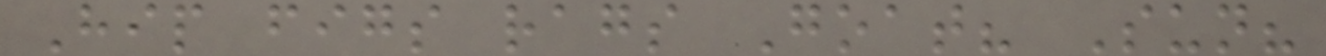Hip figs rags Goat? Sun?
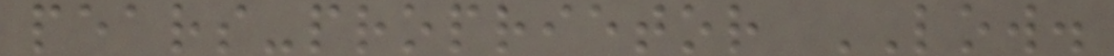pears-proprietor LOW.
